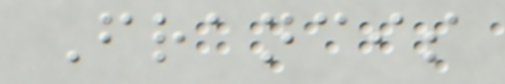Francis
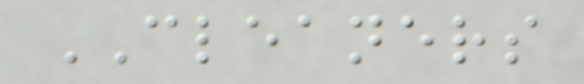CLEANERS
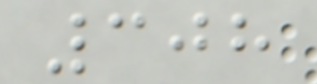308
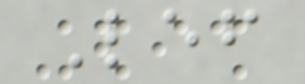Lef
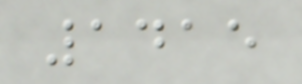1415
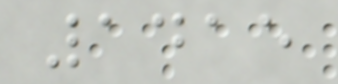1415
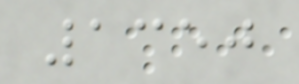1350
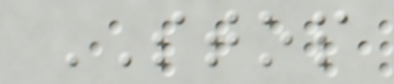STOP
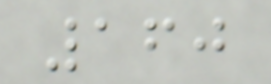160
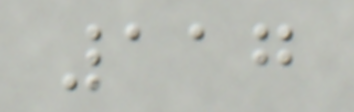117
